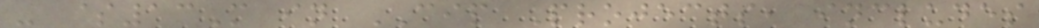- $13M in CIP Projects, includes
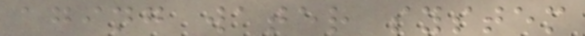aging water system
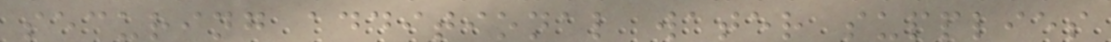securing additional water supplies
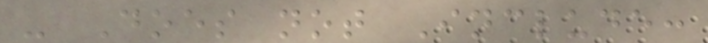- Does not Include:
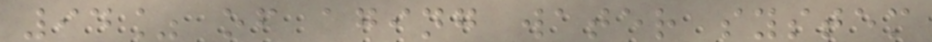94% of aging water system
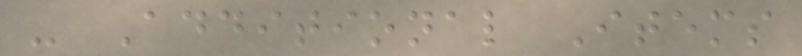- Additional Items
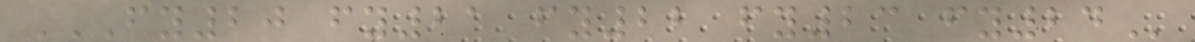FY20 FY21 FY22 FY23 FY24
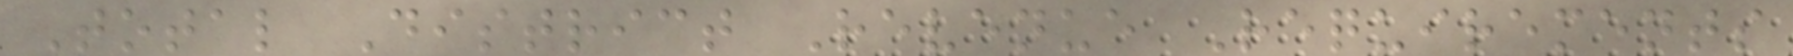Total District Revenue Requirements
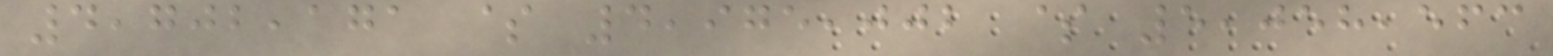4,702,171 $ 4,975,002 $ 5,058,563
